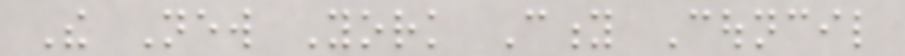The New York City Council
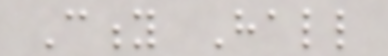City Hall
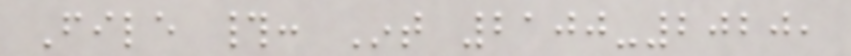File #: Int 2100-2020,
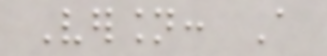Version: A
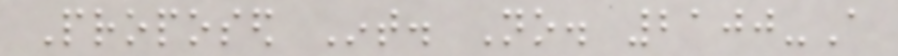Proposed Int. No. 2100-A
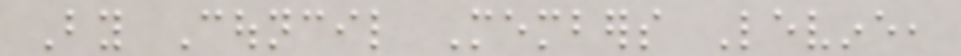By Council Members Levine,
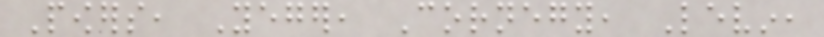Powers, Yeger, Cornegy, Levin,
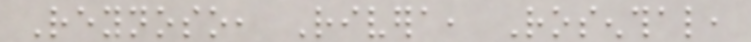Reynoso, Rivera, Rosenthal,
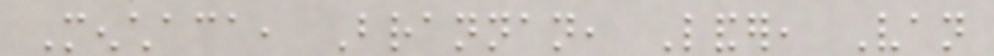Menchaca, Brannan, Lander, Van
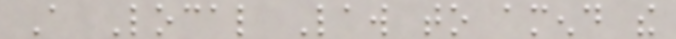A Local Law to amend the
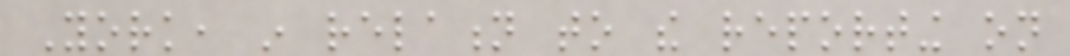York, in relation to the reporting on
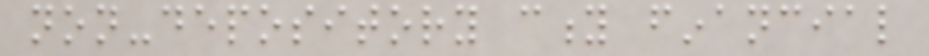non-depository city financial
